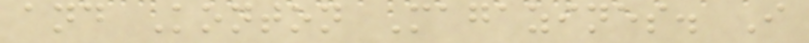and Konton Magazines. I
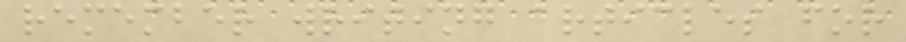remember writing articles for
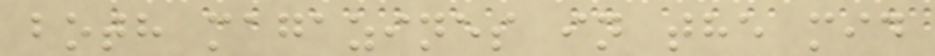both magazines in the mid
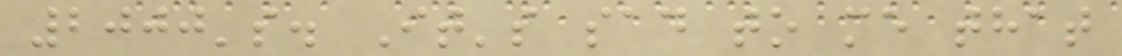2000's. It's sad to me that
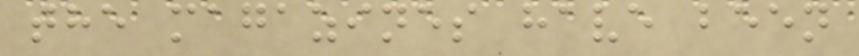the magazines have been
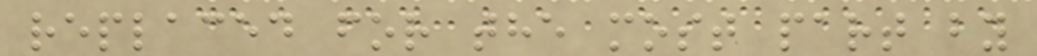replaced for the most part by
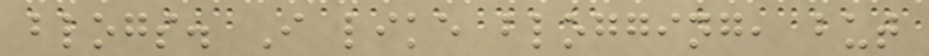blogs. I like blogging, but
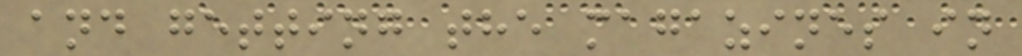and getting the magazines in
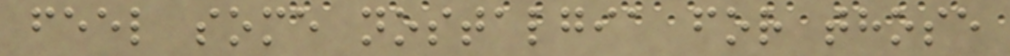feel some nostalgia for those
